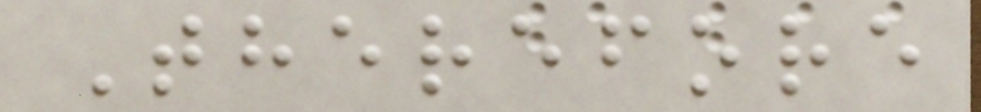Therefore
